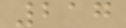217
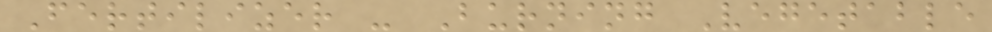Fertilizer - Burning Vegetable
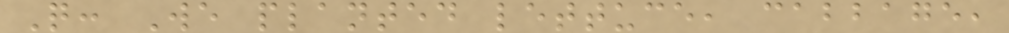Q: We planted lettuce, cabbage,
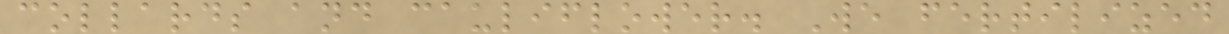collards and cauliflower. We fertilized
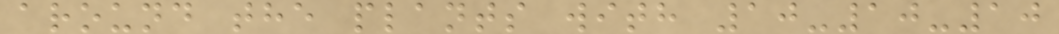around the plants with 10-10-10
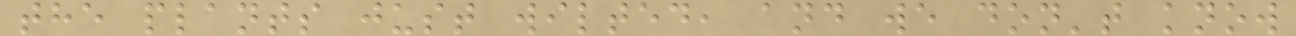the plants just wilted, and we don't know
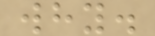why.
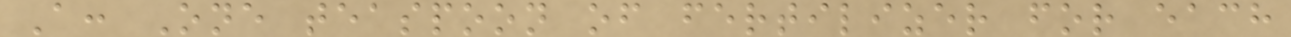A: One teaspoon of fertilizer for each
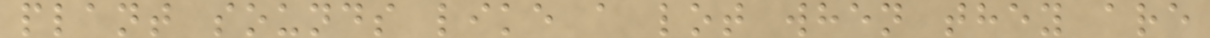plant sounds like a lot when they are
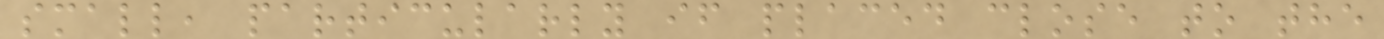small, particularly if placed close to the
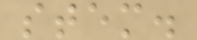stem.
